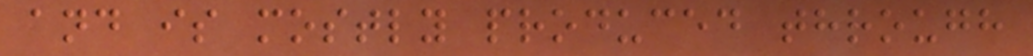and is mostly produced through
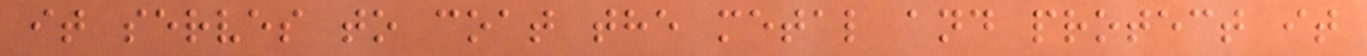it serves to coat the metal and protect it
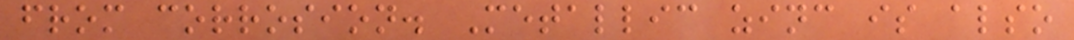from corrosion. Metallic zinc is also
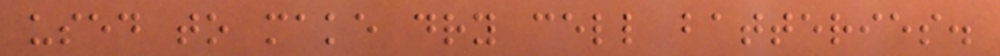used to make dry cell batteries.
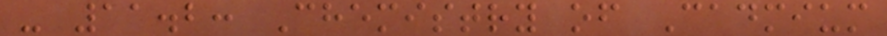- 11.2: Chemistry of Cadmium
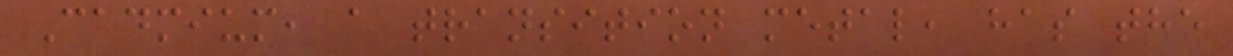Cadmium, a transition metal, has the
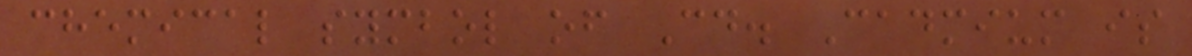chemical symbol of Cd. Cadmium is
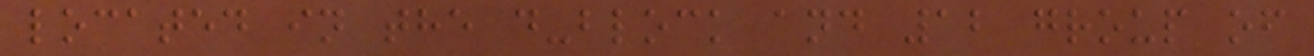located in the d-block and 12 group of
